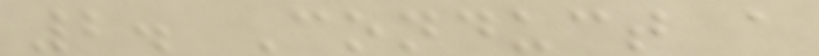2. Conduct a
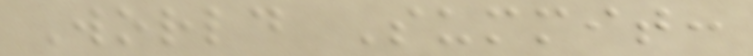World Summit:
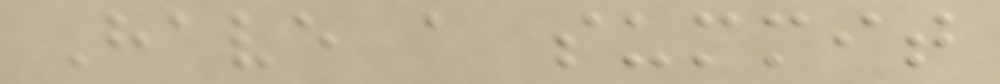Have a summit
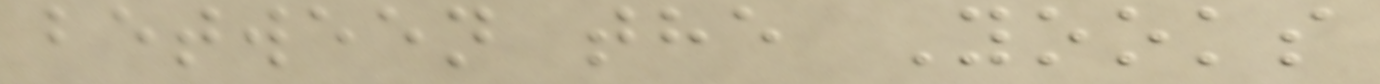between the Yooks
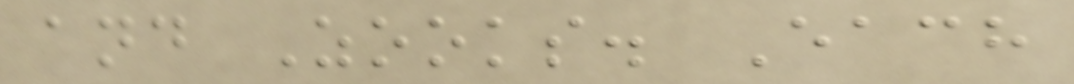and Zooks. Each
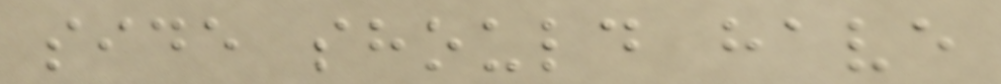side should have
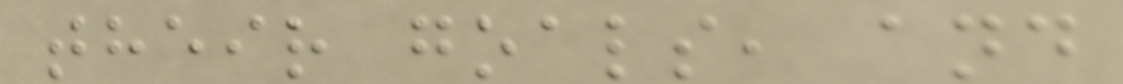their goals, and
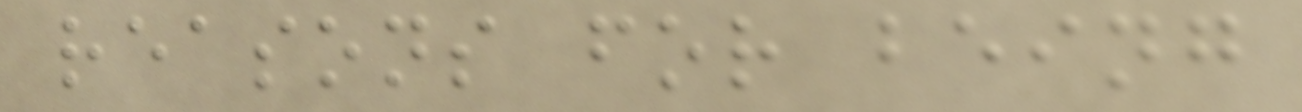reasons for being
